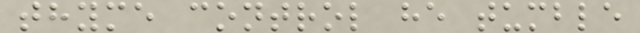thyme control he tumble
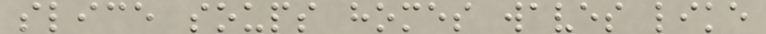slice soups homes waves like
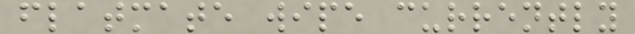flatmate wipe currently
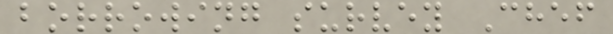borrowing survey Chef
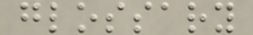glossary
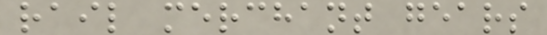rail merchant gears
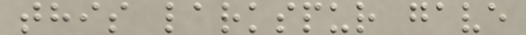this larkspur gave
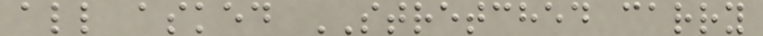all asked STRETCHED carry
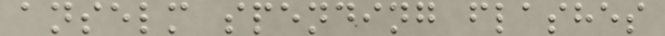anselm spending flashes
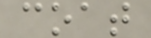coat
